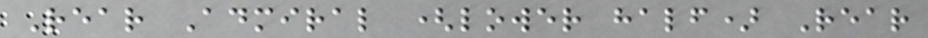Rear Admiral (lower half) Rear
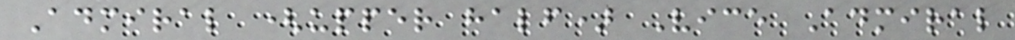Admiral (upper half) Vice Admiral
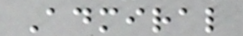Admiral
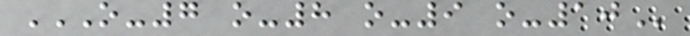O-7 O-8 O-9 O-10
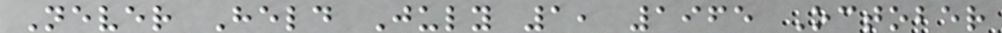Never Held July 1, 1965 October
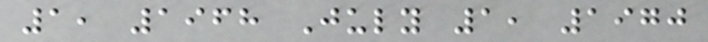1, 1968 July 1, 1970
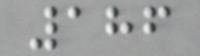186
